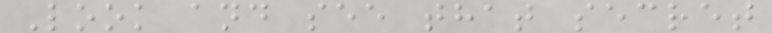Look and see that secret
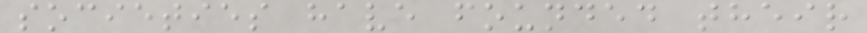societies have founded their
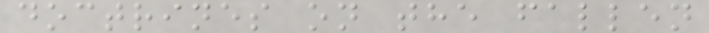doctrines on the fallen
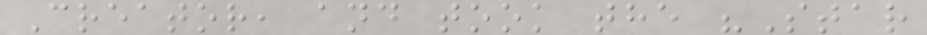Creator, and took the "Star
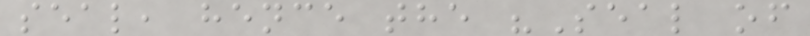seal, hence the "Seal of
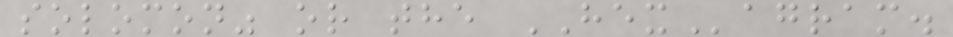solomon" or the HEXagram.
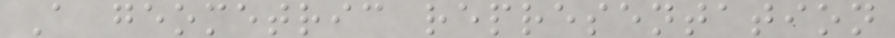A geometric representation
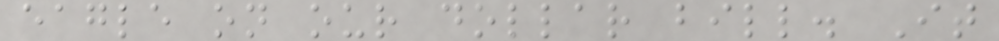eagle on our dollar bill. It
